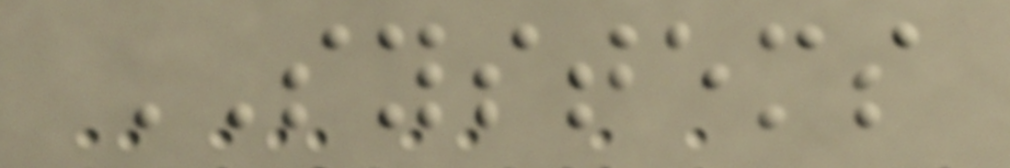SYSTEMS
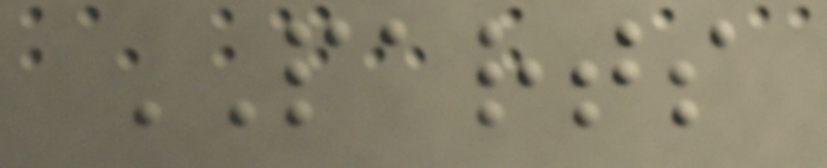PARTS
